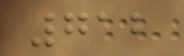712
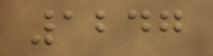1247
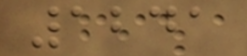1241
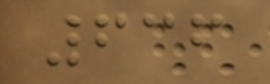636
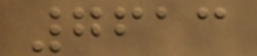7613
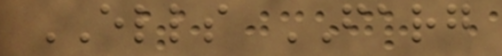ELLS FARG
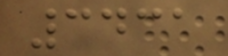3431
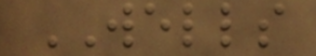WELLS
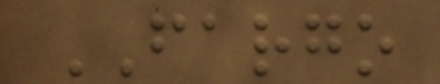FARGO
